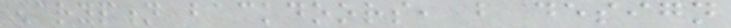encryption backdoors, but design
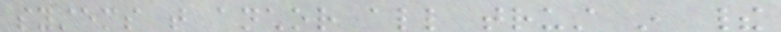systems that anchor all trust in their
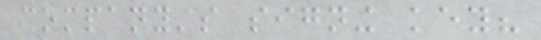company's signing key?
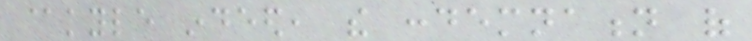@kyle indeed, the condemnation of
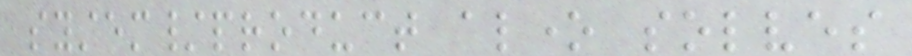system/product alone solves
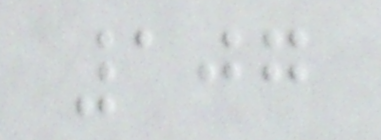107
